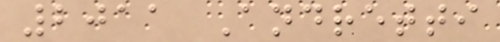2011 Andretti
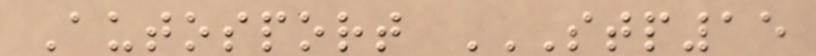Autosport STP15
